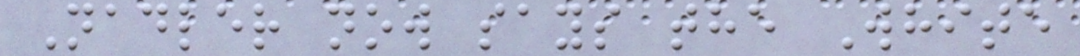Nadler now says the White
